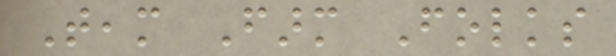Team Farm Folks
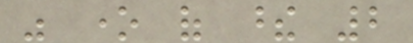was one of these 2
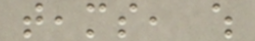teams, which
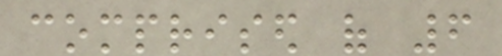comprised of 6
